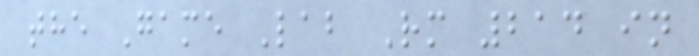the Game Lab Rm 214 in
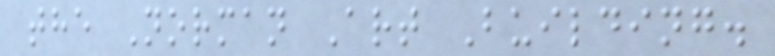the Norman Art Building.
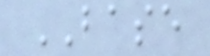BASE
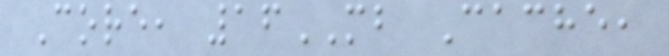Core, 16MB Cache,
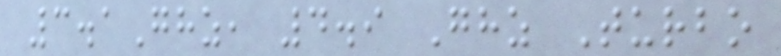3.1Ghz, 4.9 Ghz Turbo
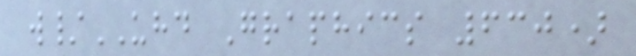w/UHD Graphics 630)
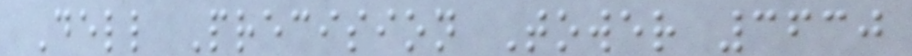Dell Precision Tower 3630
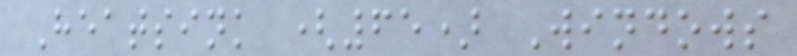Heatsink (65) Windows
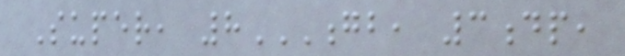Super, 8GB, 3DP,
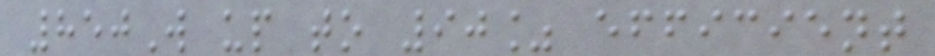850W up to 90% efficient
